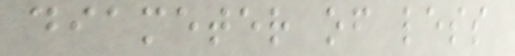diameter of less
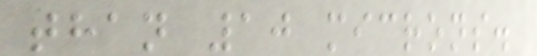than 10 microns.
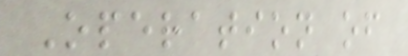Operation of
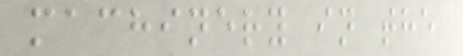machinery in the
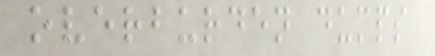overburden dumps
